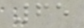65
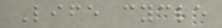Life cycle
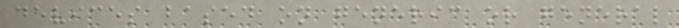devices based on generic or general
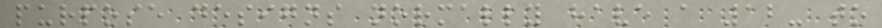purpose designs normally have a 12- to
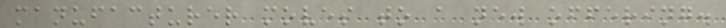manufacturer moves to a new offering.
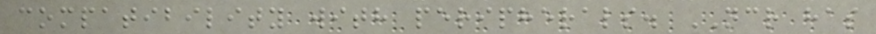compatibility with peripherals. NCR has
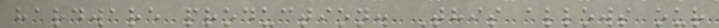hardware production. This allows our
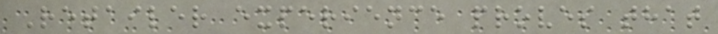Retailer experience proves that
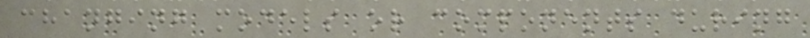changing models or components during
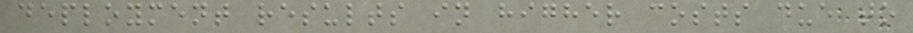deployment results in higher costs due to
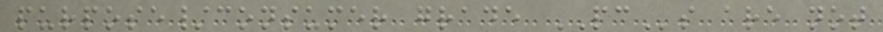purpose/consumer grade PCs are not
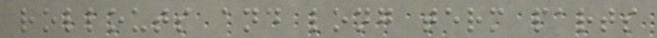rollouts and long term parts
